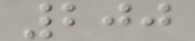200
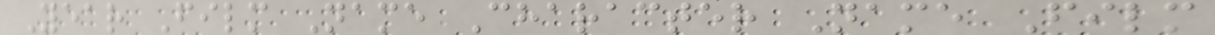Year Film Name Character Name Film
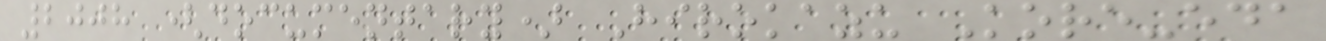2008 (documentary) Hirokazu Kore-eda
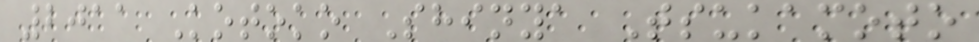2011 Kotoko Shinya Tsukamoto
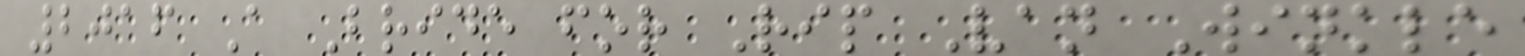2016 A Bride for Rip Van Winkle
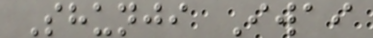Shunji Iwai
